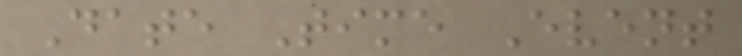Date Time Event
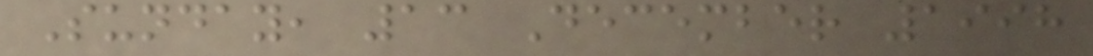Sunday, 13 December 1998
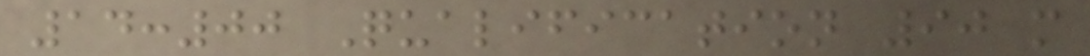14:00 Qualification 90 m
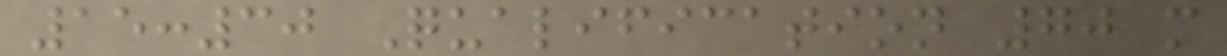15:30 Qualification 70 m
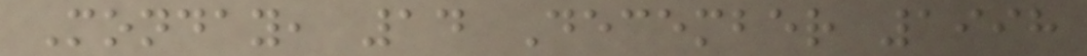Monday, 14 December 1998
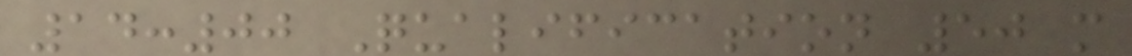14:00 Qualification 50 m
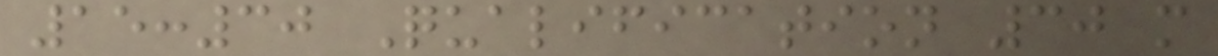15:30 Qualification 30 m
